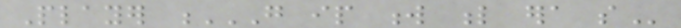Player G IP W L ERA SO
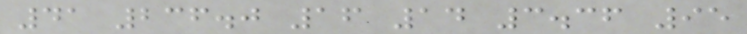41 236.0 16 14 3.36 95
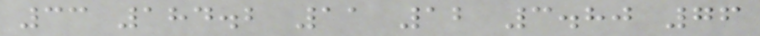33 184.2 11 12 3.80 76
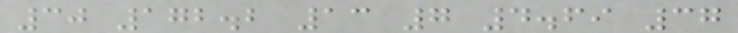30 172.2 13 7 4.69 37
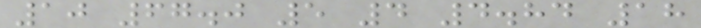10 67.0 5 4 4.84 18
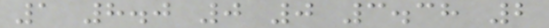1 8.0 0 0 3.38 2
